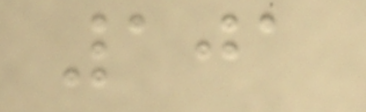101
